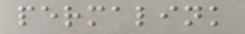permalink
